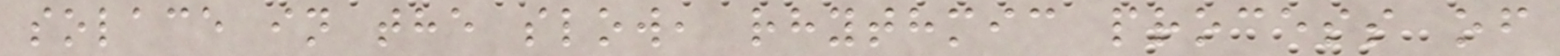solace in the slow, rhythmic process of
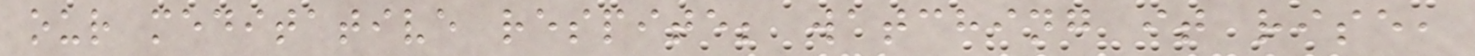our meditative respite; watching it rise,
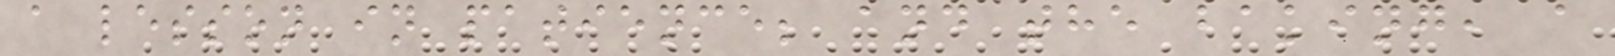a lesson in patience; and the baking, a
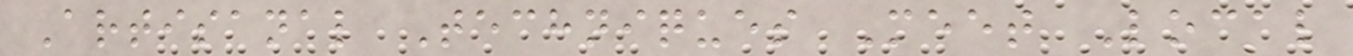Artisanal Techniques Meet Local
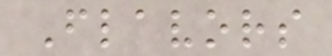Flavors
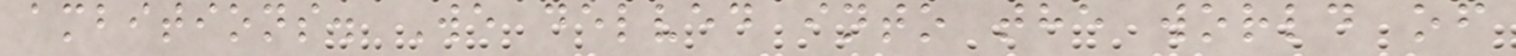ambitions. We delved into the world of
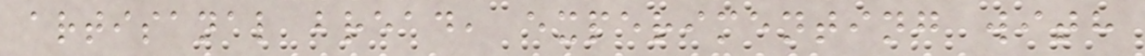artisanal bread, experimenting with
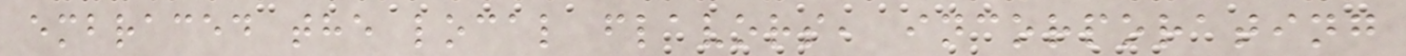embraced the local flavors, incorporating
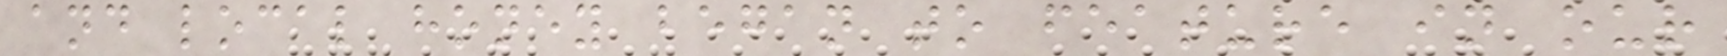and local honey began to feature in our
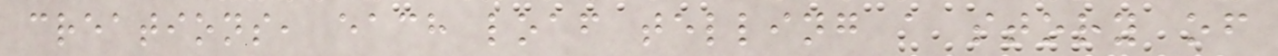creations, each loaf telling a story of
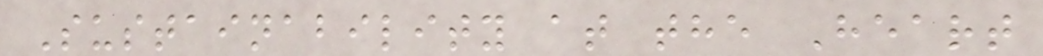Sustainability at the Heart
